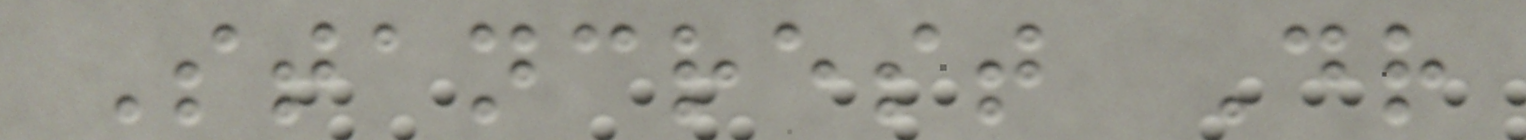Stancrest Dr
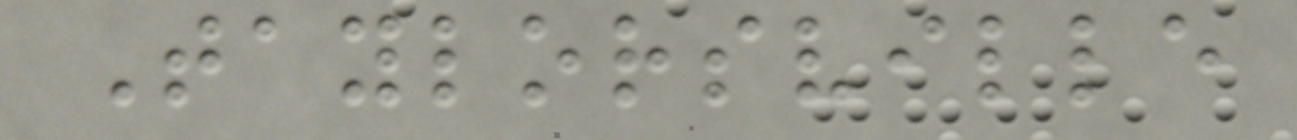Taylorsville
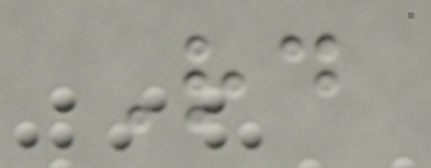Rd
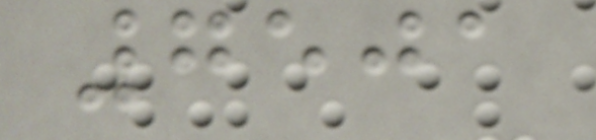7501
